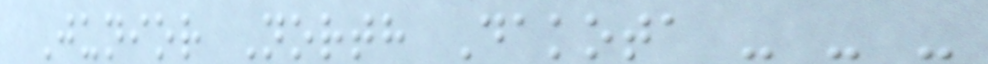Junior North Dakota - - -
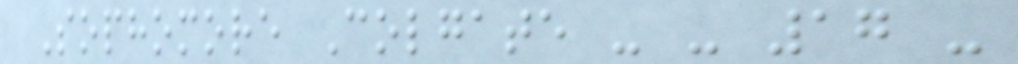Sophomore Colgate - - 17 -
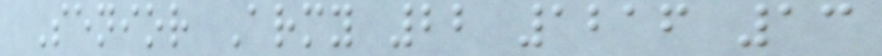Senior Army 22 1216 13
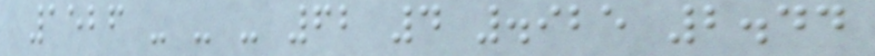1526 - - - 62 4 .925 2.44
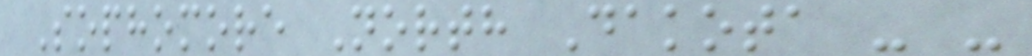Sophomore North Dakota - -
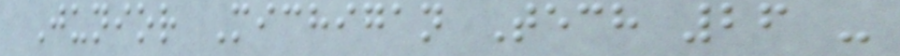Junior Michigan Tech 26 -
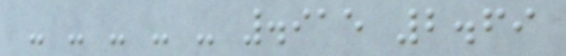- - - - - .915 2.69
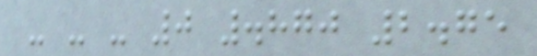- - - 0 .870 2.75
